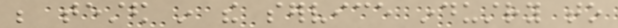be tested in the service industry to
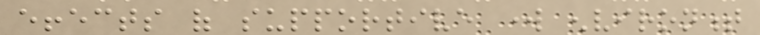effects of supportive work environment
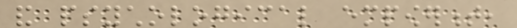and psychological empowerment,
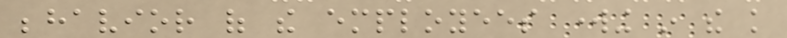behavior of the employees working in the knowledge
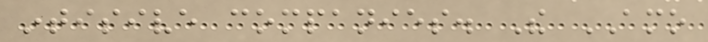intisive companies. The AMO
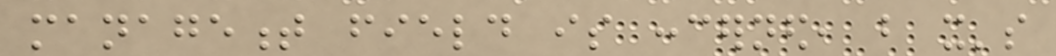management field is concerned, but it's
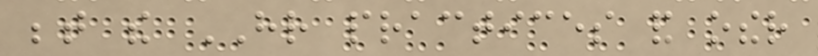between the HR practices and other
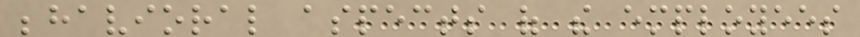behavioral aspects of the employees
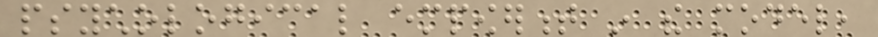psychological empowerment in the model,
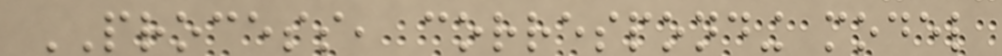PROCESS, corresponding model
